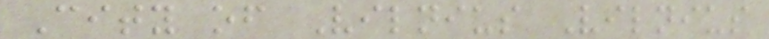City of Vilnius Vilnius
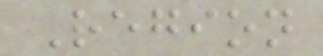Region
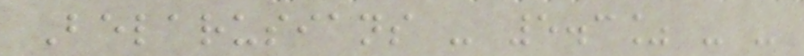Belarusians - 5.3% - -
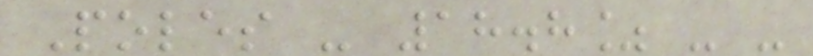Poles - 18.8% - -
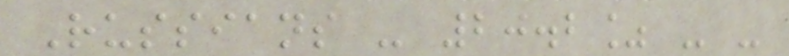Russians - 20.2% - -
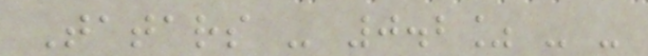Tatars - 0.2% - -
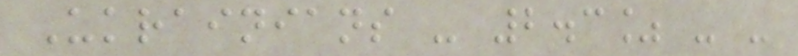Ukrainians - 2.3% - -
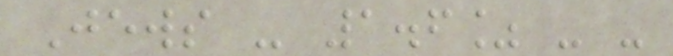Jews - 1.6% - -
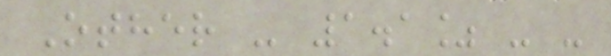Other - 1.1% - -
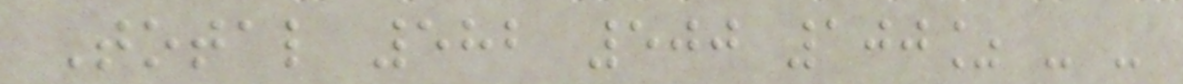Total 582 500 100% - -
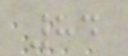84
